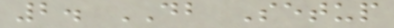2. DB Setup
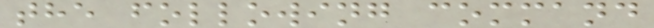the following command
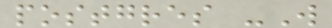postgres -W
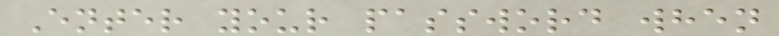Enter your password when
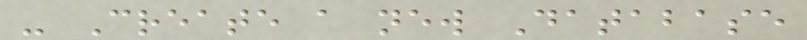- Create a new Database
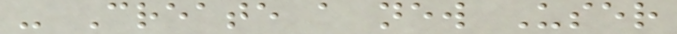- Create a new User
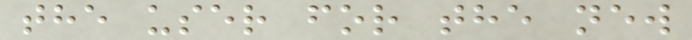the user for the new
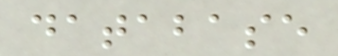database
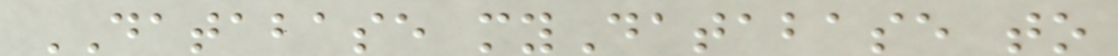DATABASE myDatabase to
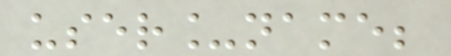user_name;
